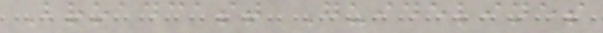Broadcast Guidelines
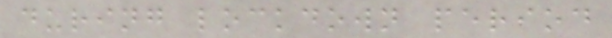during lockdown period
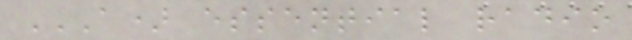A) ESSENTIAL RADIO
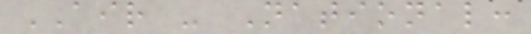AIR - National:
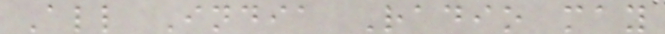All India Radio may
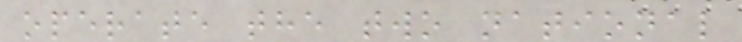operate the two national
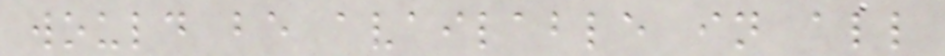would be available in all
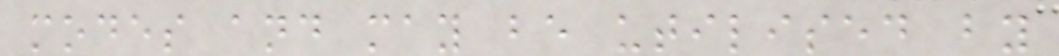modes and may be utilised by
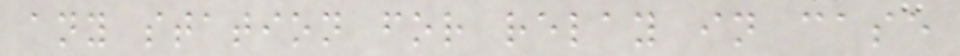any station for relay in case
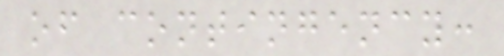of contingency:
